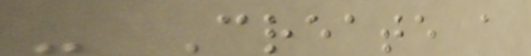- Create a
